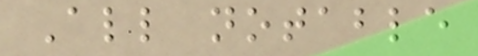All notable
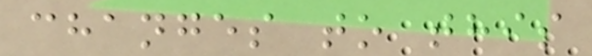changes to this
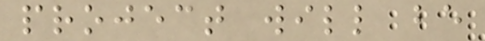project will be
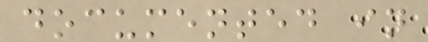documented in
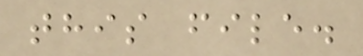this file.
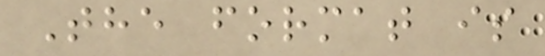The format is
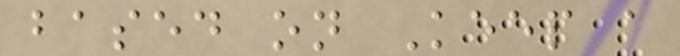based on Keep a
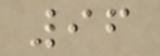96
